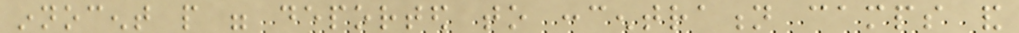innocent people were deported to concentration camps and
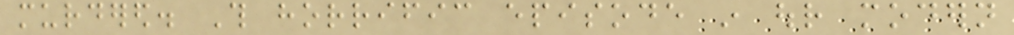murdered. This horrific episode in our modern
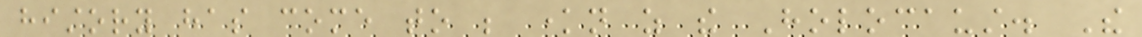history has come to be known as the Holocaust. The
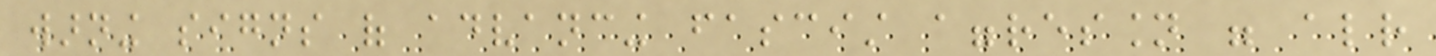warning signs of advancing fascist aggression were already
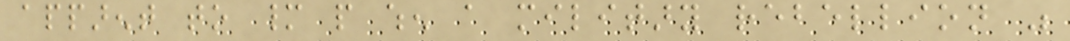apparent to many people when a military rebellion was
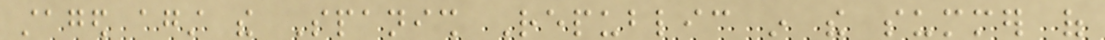staged against the Spanish Republic in the summer of
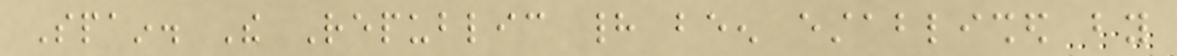Spain. The Republic had been established by
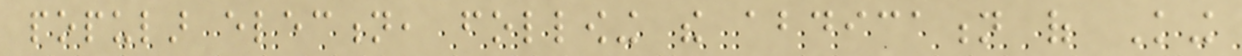popular election, following the abdication of King
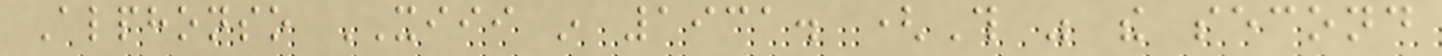Alphonso XIII in 1931. (This was the second
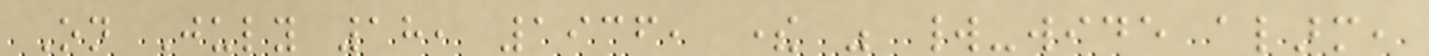On July 18, 1936, there was world-wide alarm,
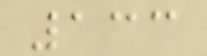133
